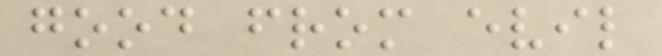good from evil
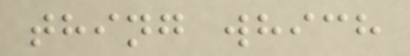thing which
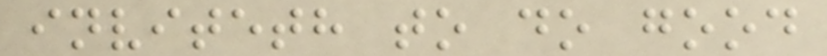inviteth to do good
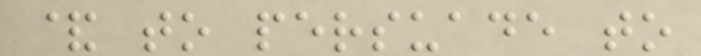& to persuade to
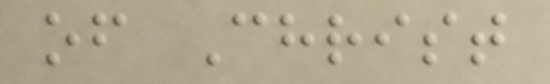of Christ
